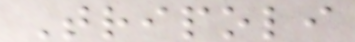Tripoli
